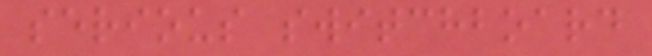serious switchboard
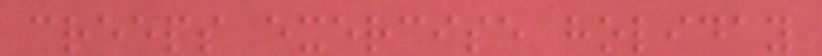creeps exercise holiday
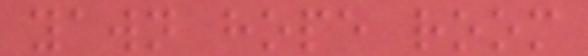yawn hope room
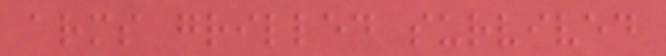arms grilled survived
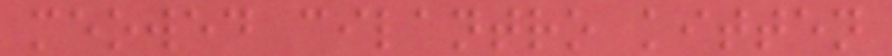meowed cilantro kitten
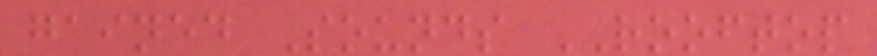gained Sounds ROOFTOP
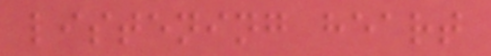listening heart
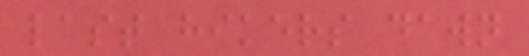last hikers dawn
